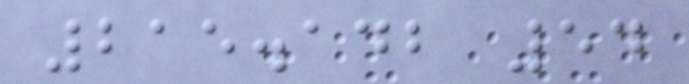215.142 54
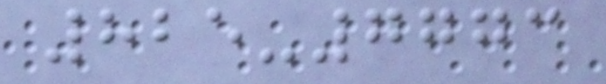825-7773
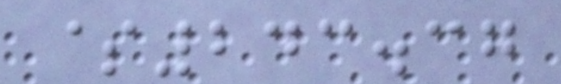$243.37
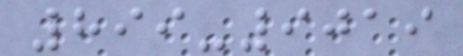899-9019
